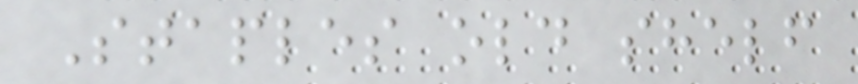Staples old shelf
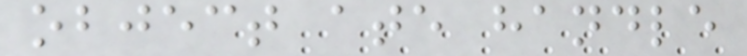object ate handle
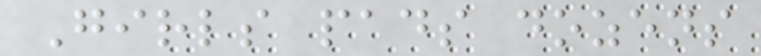Girls pads dozens
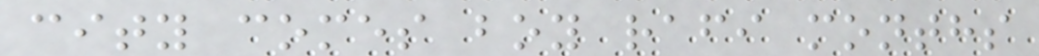city comes boy rafi months
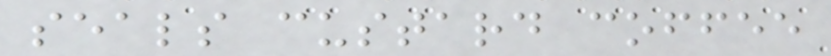seals custard coffee
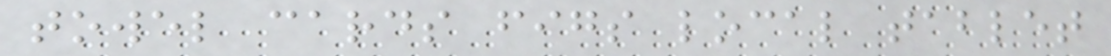towel cards figs local tablet
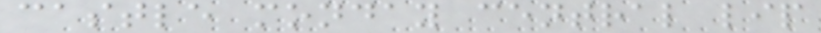castle monday central lip
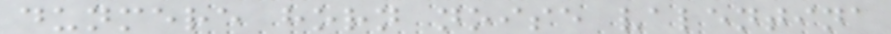dunmere horn noise valentina
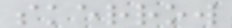skerrow
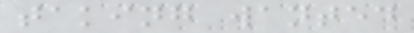taking wanted
